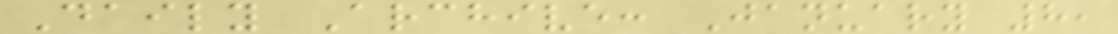Daily Archive: January 8,
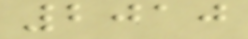2010
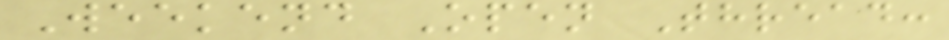Weekend Open Thread:
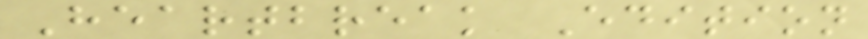Heartbreak Edition
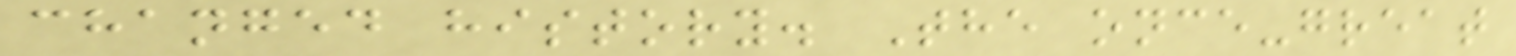changed history. The once-great
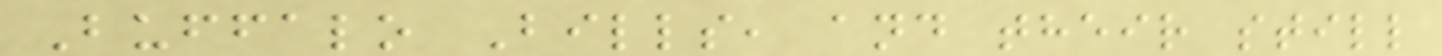Buffalo Bills, and their still
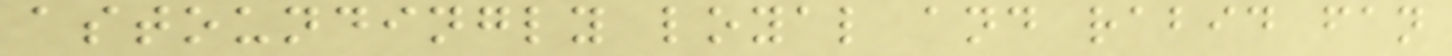astoundingly loyal and rabid fan
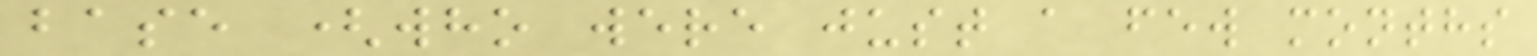base (who were just a few months
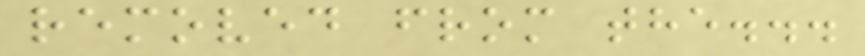removed from the...
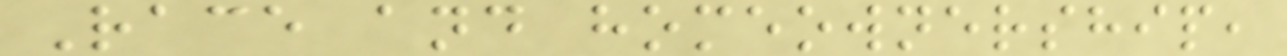Race and homeownership,
